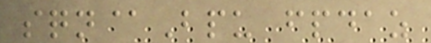sqn@Bpu fpdaz
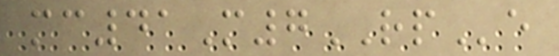mc41M7RPe
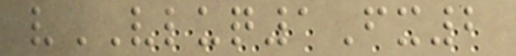vVLUQ1Fx2
